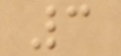3
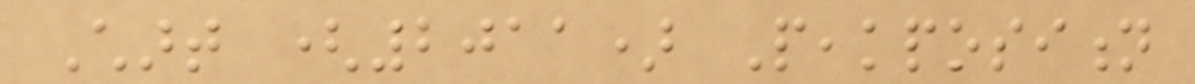Chart (2011) Peakposition
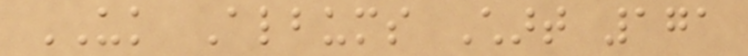UK Albums Chart 171
